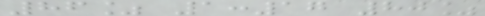86% 1:17 80%
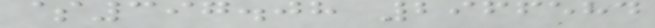$397.08 2966584
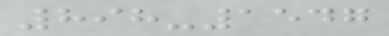898-1547
